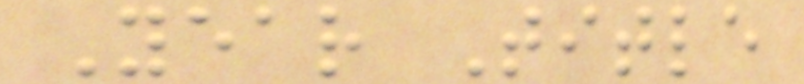Year Title
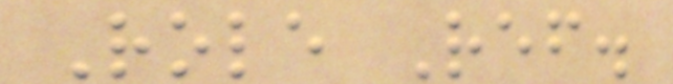Role Ref.
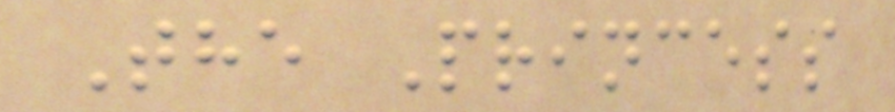The Princess
